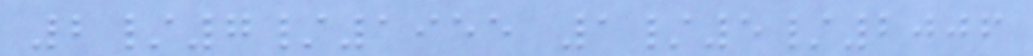2/7/1955 1/5/2006
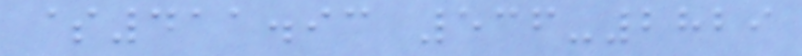$411.93 536-2829
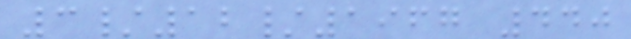3/12/1967 440
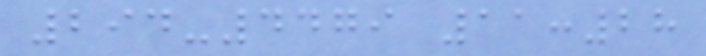294-4479 11:28
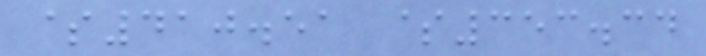$410.51 $353.34
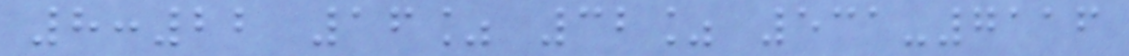8:22 16% 32% 531-7116
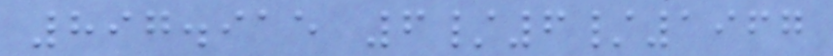897.915 6/6/1967
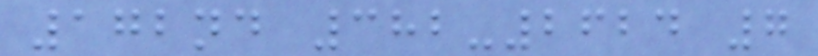172nd 382-2624 7
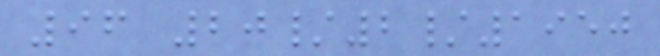96 20/2/1950
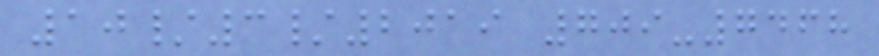10/3/2019 709-7468
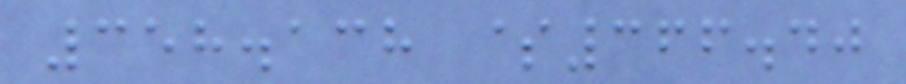358.138 $366.40
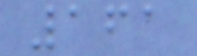161
